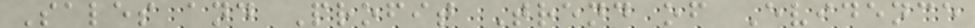Sales and Profit Trend of Evidence
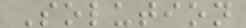Solution
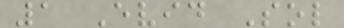1 Evid Sol
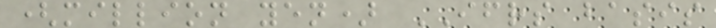(million yen) IFRS basis
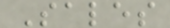Sales
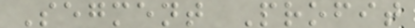Segment Profit
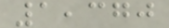1,370
